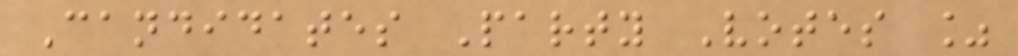Candidates Party Votes %
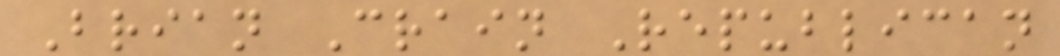Brian Crain Republican
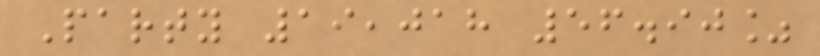Party 19,018 56.90%
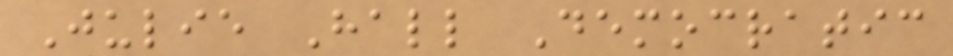Julie Hall Democratic
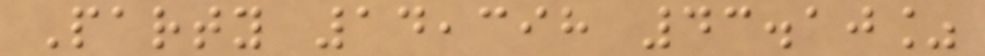Party 14,398 43.10%
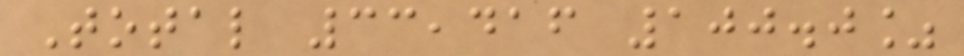Total 33,416 100.0%
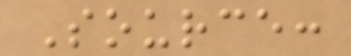Source:
